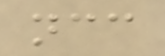ncc
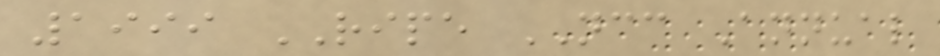1999 RIPE NCC Annual
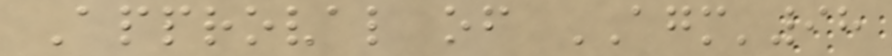Approval of AGM'98
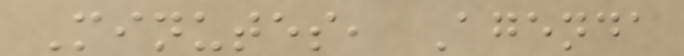Minutes, Agenda
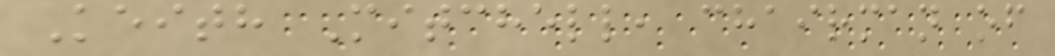Keith Mitchell, chairman of
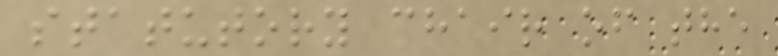statutory chair of the
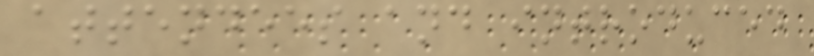attendees and introduced
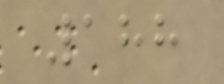188
